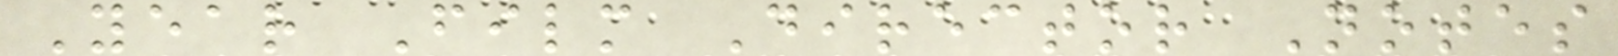Year Film Director Notes
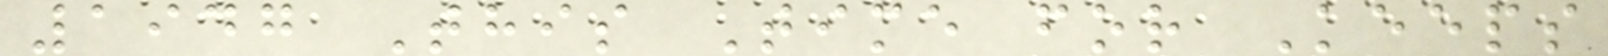1947 This Time for Keeps
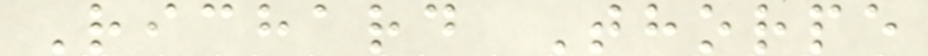Richard Thorpe
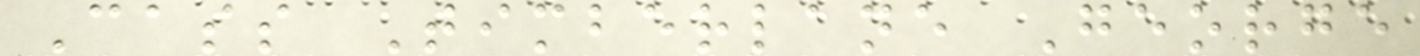Cass Timberlane George
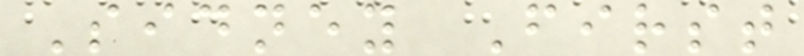Sidney First
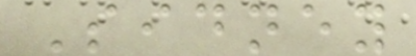Sidney
